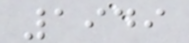1949
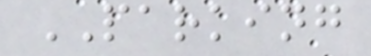PARKING
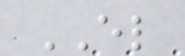EL
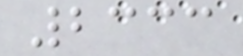2333
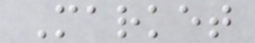Market
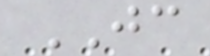JC
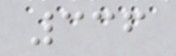336
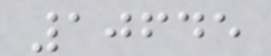10645
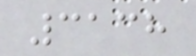3138
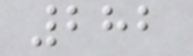282
